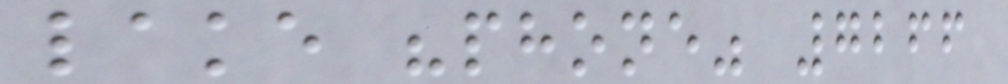lake "phone" 7266
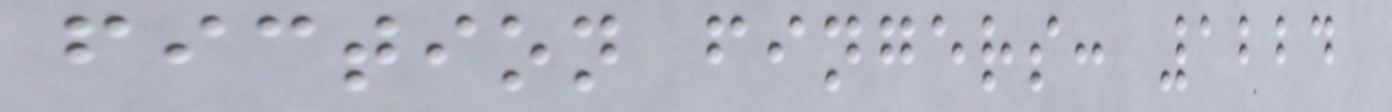fiction fingers: 1224
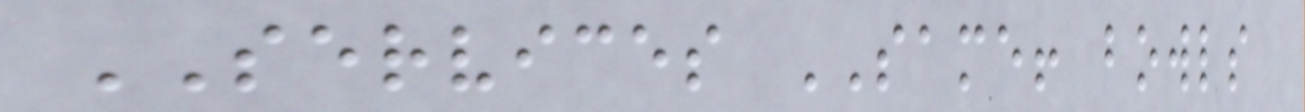SERVICES SAME! bowls
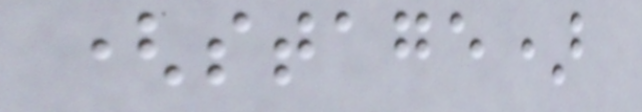(stage)
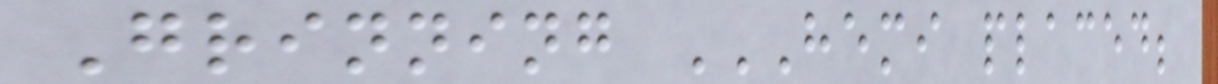Grinning HEMI PLACED;
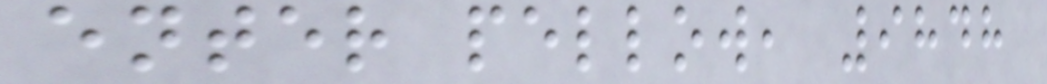enter pellow, 9848
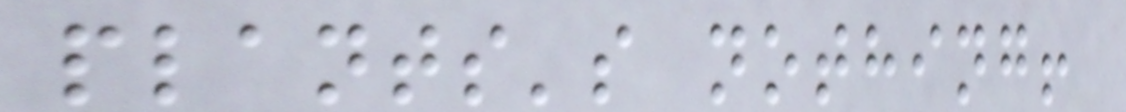plants's nothing!
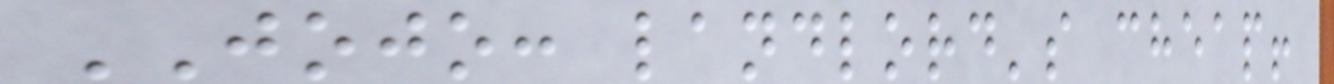JOJO: landlord's cheap!
